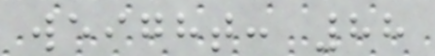weight: 88
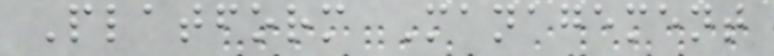Platform Management
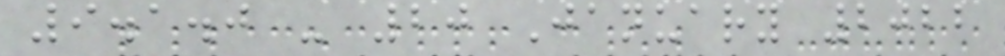9.1.0 - 20 January 2022
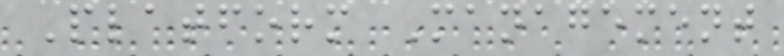Platform Management
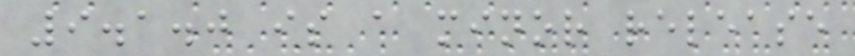9.1.0 is a minor release
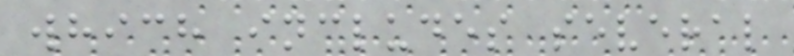which includes several
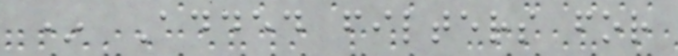* Added filters for
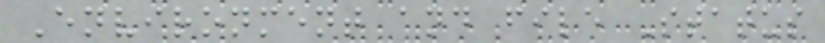Environment and file Status
